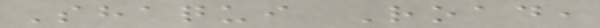Shaqui Road,
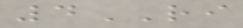4RI
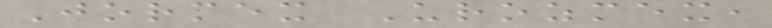Jormex Urozmex,
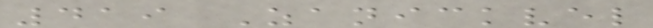419 Zanickvel
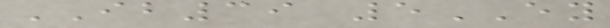IB39 5EY
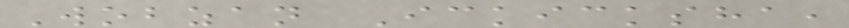Wobzan Ickicksha,
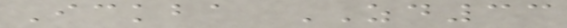Ickba ZD33
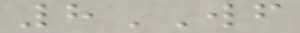8WF
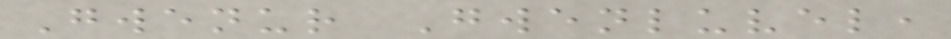Gwenur Gwenluvel,
